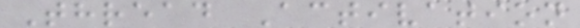Thread Activation
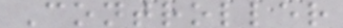Controller
